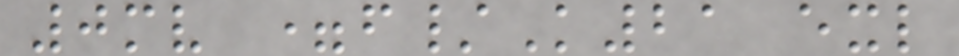0mv =f/K21 exl
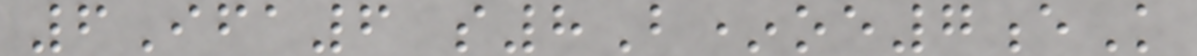6Ifa6 s8B*oe7eK
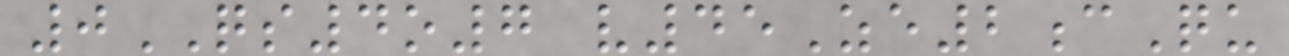0QS4o7 v45Ze2cQu
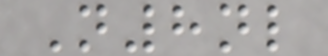N8nl
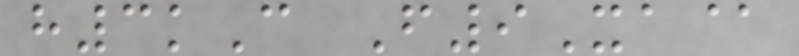h3kC F9Xa@
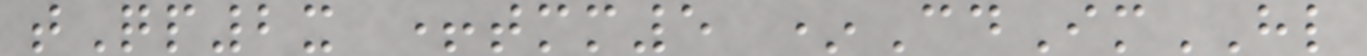tQp2x +tmm5 *CdImHL
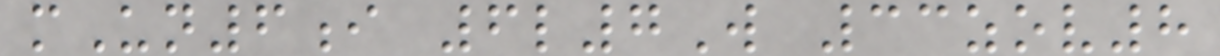mUn6i 6l7W 33zov8
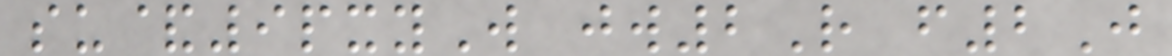su&9pxyW jw2R f2J
